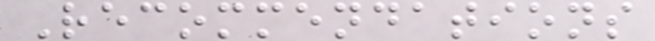Recommendations
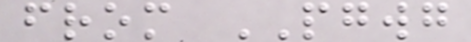from PGWG
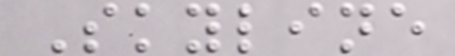Skyline
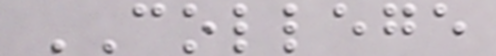COLLEGE
